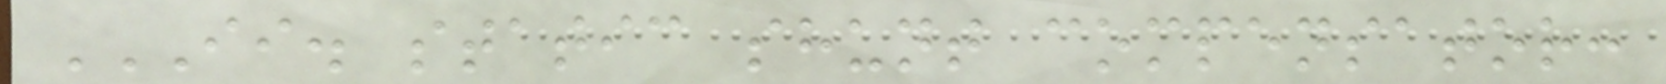II. STATIC SHUNT COMPENSATOR:
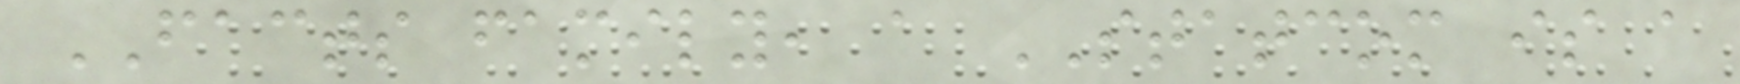FACTS family, a STATCOM is a
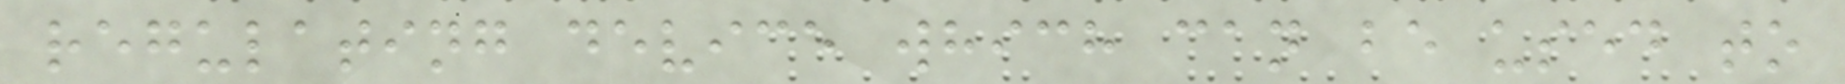regulating device which can be used to
